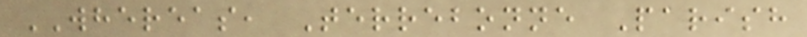WHEREAS, Terrebonne Parish
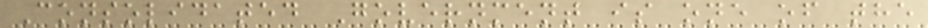Consolidated Government is one of the
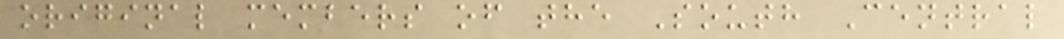original members of the South Central
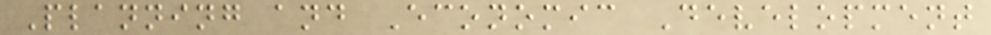Planning and Economic Development
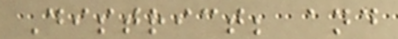District; and
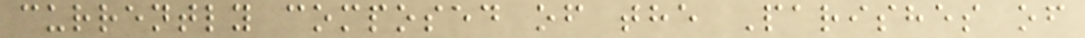currently composed of the Parishes of
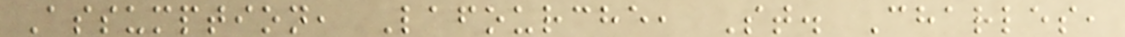Assumption, Lafourche, St. Charles,
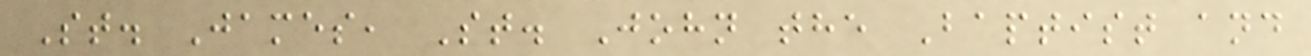St. James, St. John the Baptist and
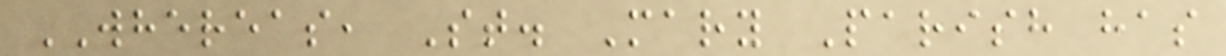WHEREAS, St. Mary Parish has
